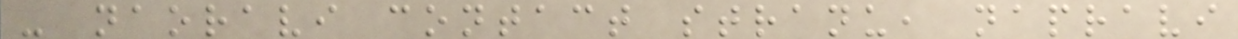- naoravi contact stranu, napravi
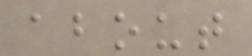about
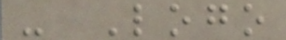- Logo
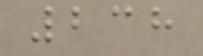238
